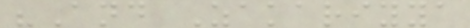"And Zakariyya
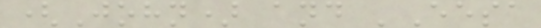(John) and 'Eesa
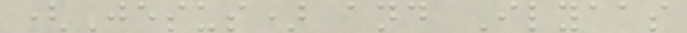(Jesus) and Ilyaas
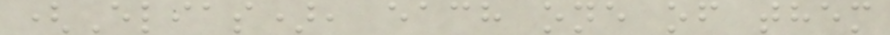(Elias), each one of them
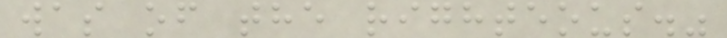was of the righteous."
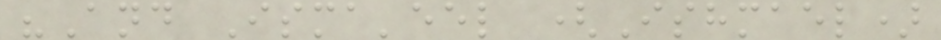"And Isma'eel (Ishmael)
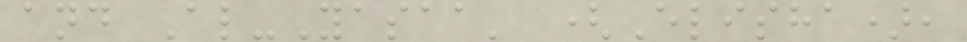and Al-Yasaa' (Elisha),
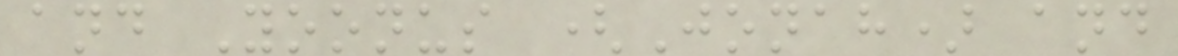and Yoonus (Jonah) and
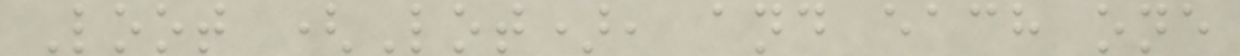Loot (Lot), and each one
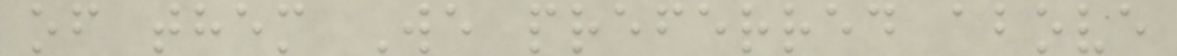of them We preferred above
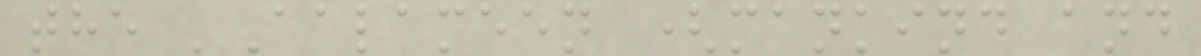the 'Aalameen (mankind and
